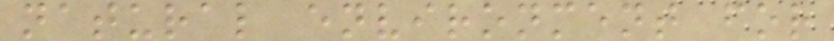natural environment for
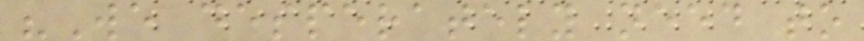"We desperately need to
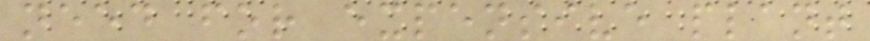need for expensive plant
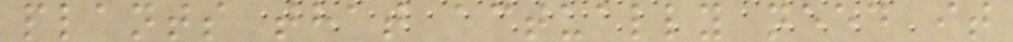plants that actually need it
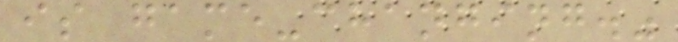is game-changing."
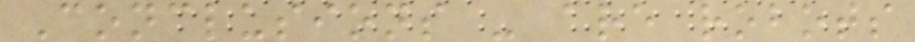Conclusions - are robots
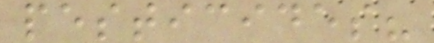pesticides?
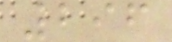296
